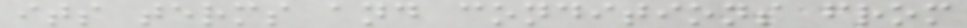its terms and conditions from
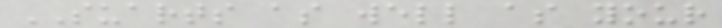SUARTS as well as your
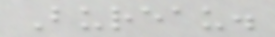Bureau.
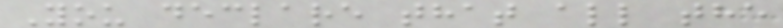You declare that all the
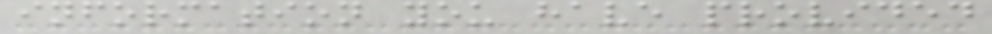information you have provided
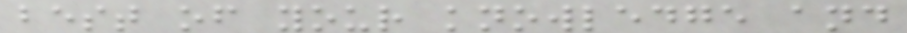best of your knowledge and
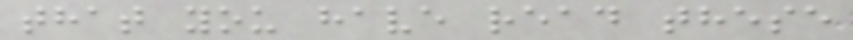that you have read these
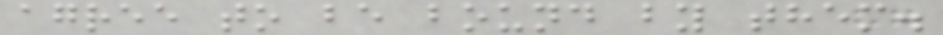agree to be bound by them.
